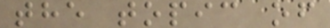the topic of
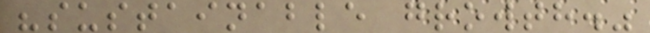"sustainable growth."
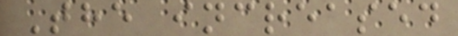The increased
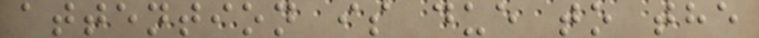attention is due to the
